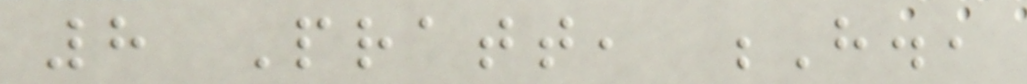8 Pratt, H.,
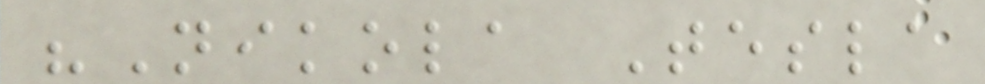"Nikola Tesla
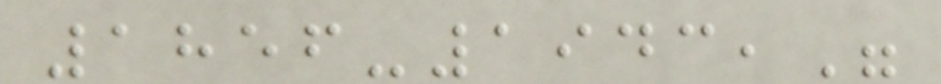1856-1943,"
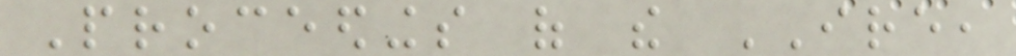Proceedings of the IRE,
